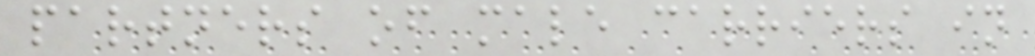partners of male carriers in
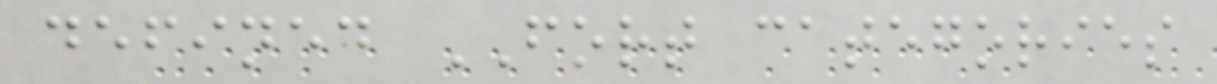defined FORT categories
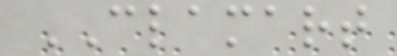CLAMART
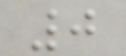0
